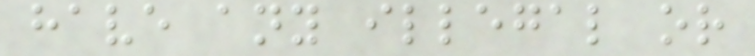have any illegal or
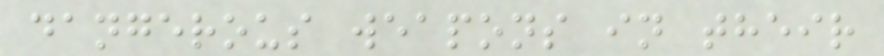dangerous weapons in their
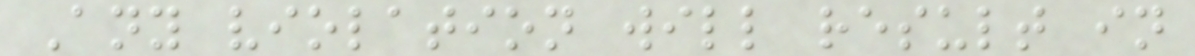Any violation will result in
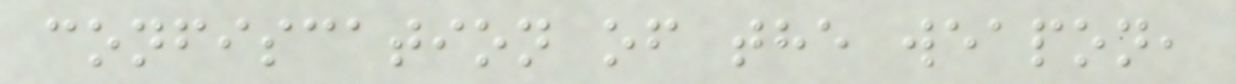confiscation of the weapon,
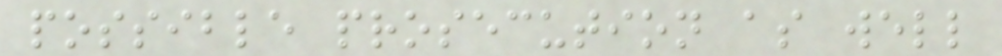possible prosecution as well
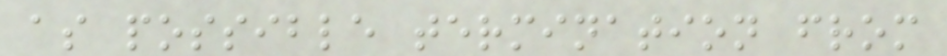as possible termination from
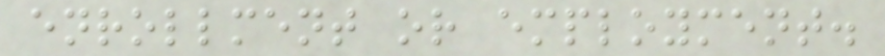enrollment or employment.
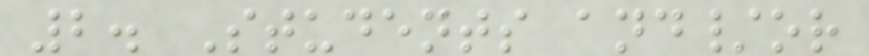2. Students and/or
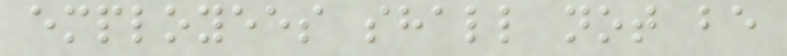employees shall not be
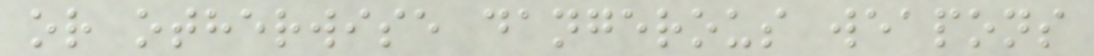or otherwise dangerous weapons
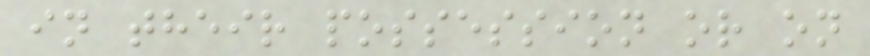in their possession or on
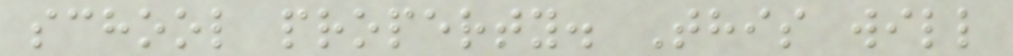school property. This will
